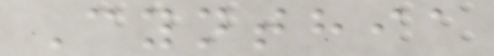Cynthia
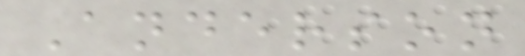Anderson
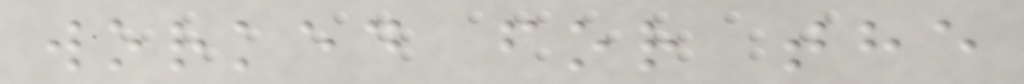worked for the
